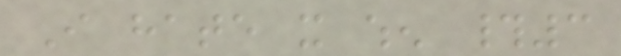I hate it when #3
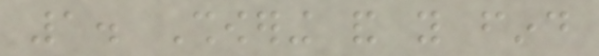1. Showering and you find
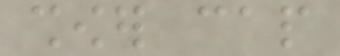shower cap
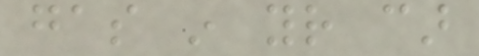gas in your car
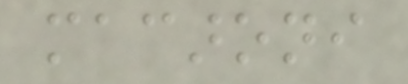macaroni
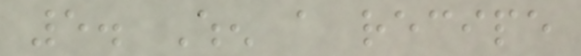5. When a recipe
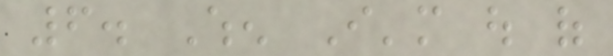6. When I'm out of
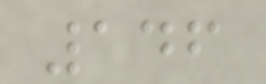146
